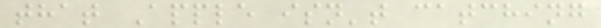that Apple isn't catching
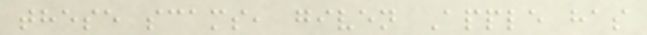these scams, given Apple has
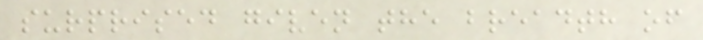surprised given the breadth of
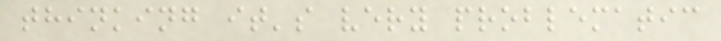thinking it's very problematic
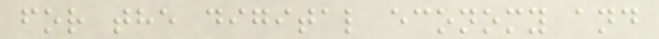for the digital economy and
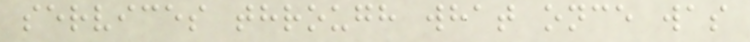services through what once was
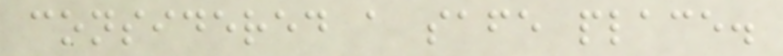considered a safe place.
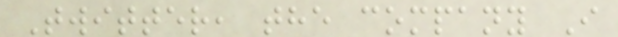Twitter, the company I
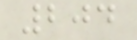204
